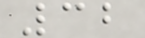32
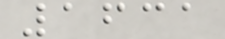1631
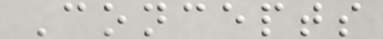Concepts
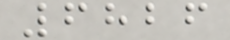6826
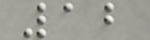12
